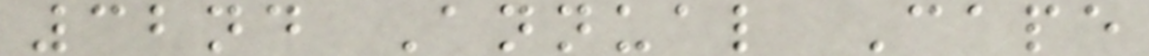32nd Annual Cape
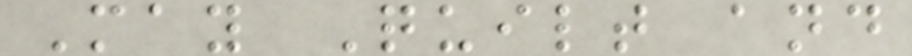May Quilt and
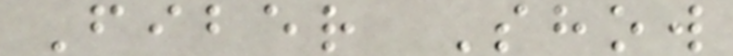Fiber Show
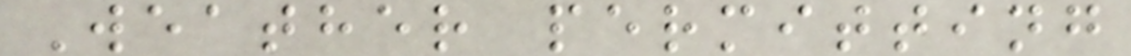Weather permitting
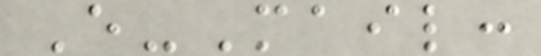E-Mail:
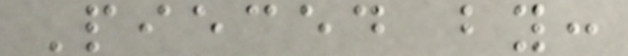Pieced by:
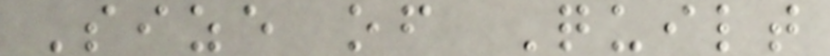Size of Quilt
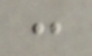:
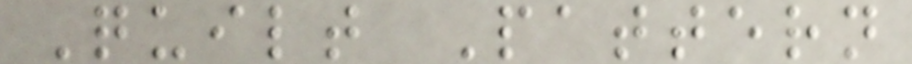Quilt Pattern
